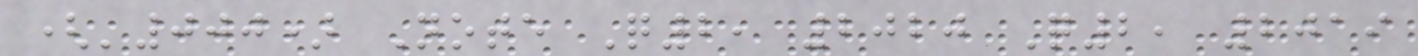('000) Note Q2, 2020 Q2, 2019
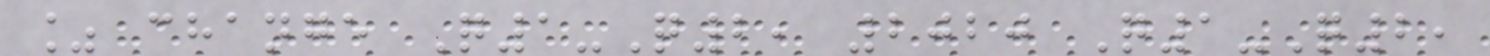% change Q1-Q2, 2020 Q1-Q2,
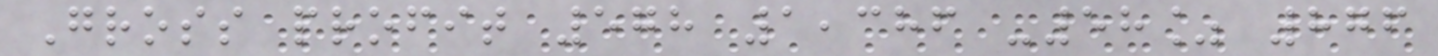Gross profit 578 1,386 -58% 876
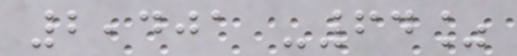2,401 -64%
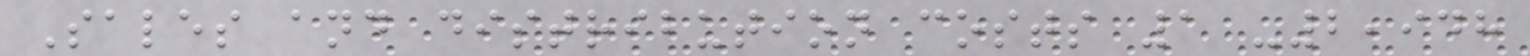Sales and distribution costs 1 -2,948
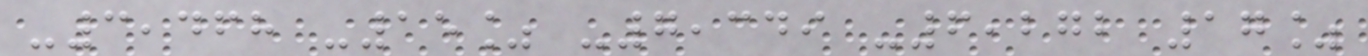-3,468 -15% -7,349 -6,272 17%
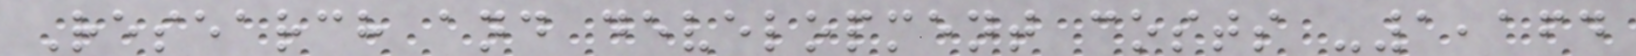Research and development costs -1,164
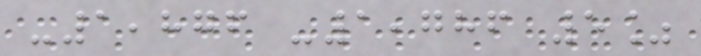-1,876 -1,786 5%
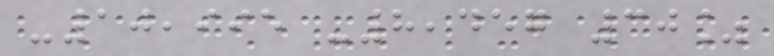-10,995 -8,457 30%
